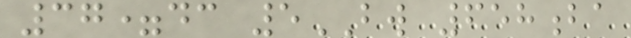37=dc 5BW 658ba
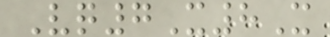Vq7X8X
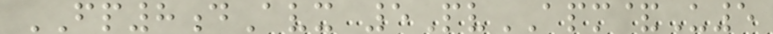FP8dAvx 5PvAPM&U5
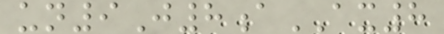un9J8aAX8
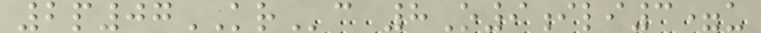2p07KRc 8O9ili3=u
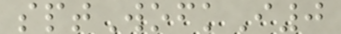sptWofkI0
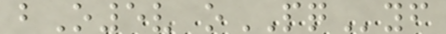bO5v oPQyf
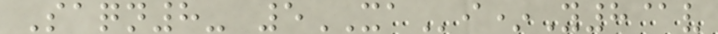Saqn8- 5XAi*Y8@v
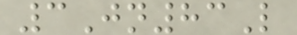3Jn83L
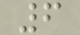6
